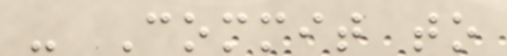- Commit to
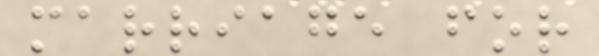marriage for
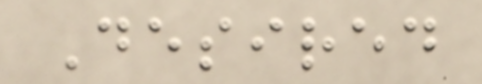Desired
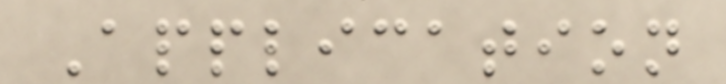Application
